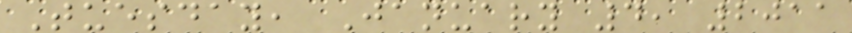Tuesday, January 4, 2011
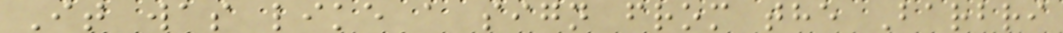It was like a sign from the Barbri
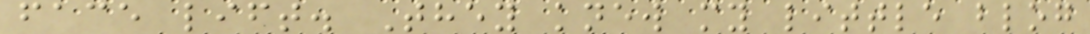face lift. They knew my little blog
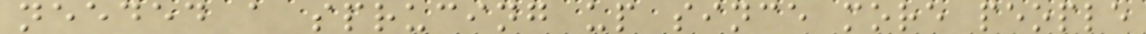needed a sprucing up since more people
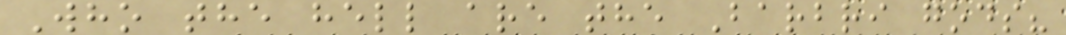Who the hell are the Barbri gods?
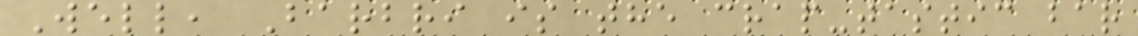Well, Barbri is the crap-tastic bar
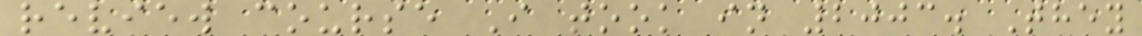review course I took in 2003. They
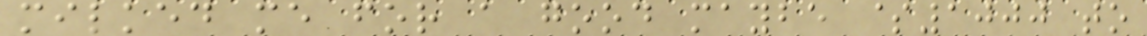milked me for a good maybe $1000 to
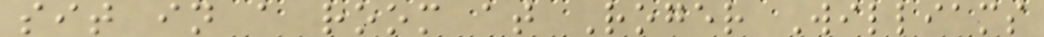sit in a room at Roger Williams
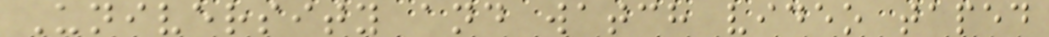University and watch video taped
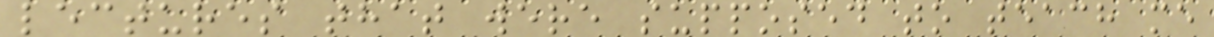lectures that were supposed to teach me
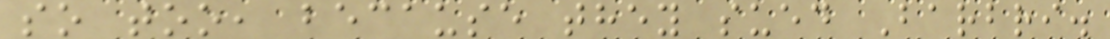so too, because they sued Barbri.
